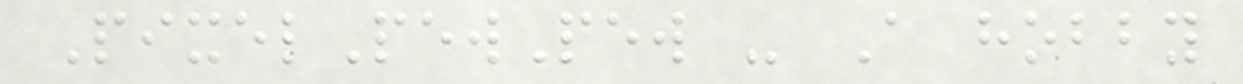PixelPewPew - A hobby
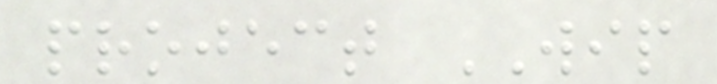project WIP
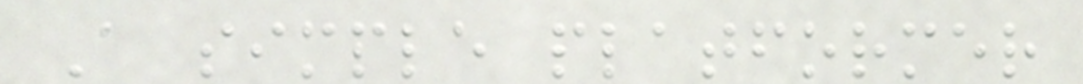A simple platformer
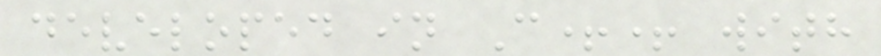developed in C++ with
